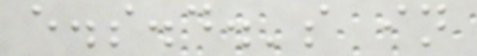e.s.d.'s in
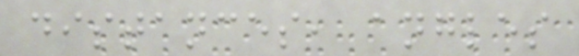distances, angles
